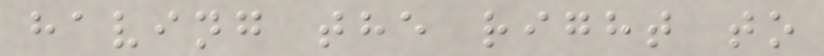having the right to
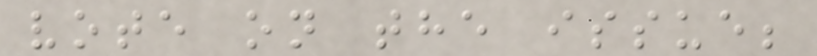vote on the issue;
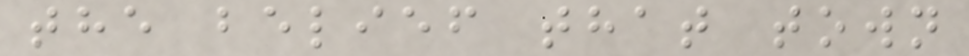the belief that town
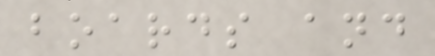boards and
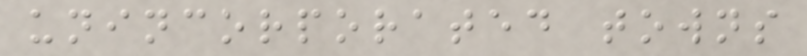unincorporated towns
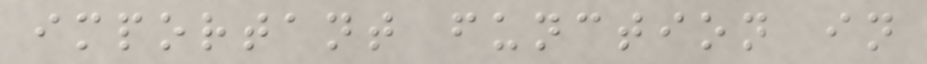important function in
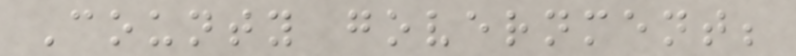County government;
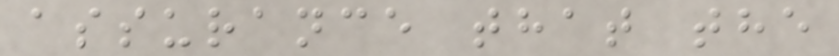assurance that the
